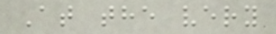At the very
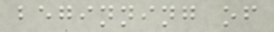beginning of
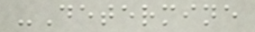-Determine
